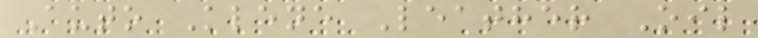Auto Klene Leather Oil
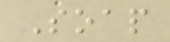Soap
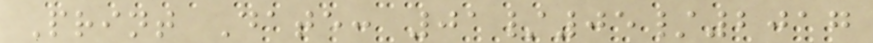Print Date: 01/05/2017
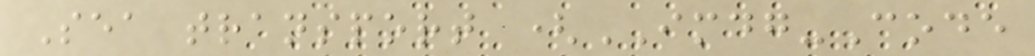Sea transport (IMDG-Code
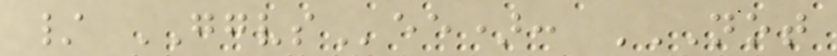/ GGVSee): NOT
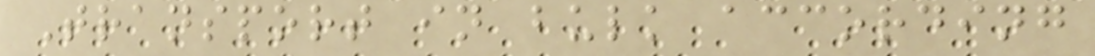Transport in bulk according
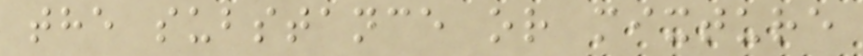the substance or mixture
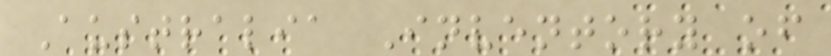Australia Inventory of
